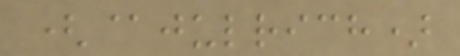(@julrich)
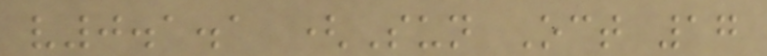v0.1.1 (Sun Oct 17
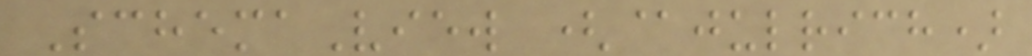SchemaView (@julrich)
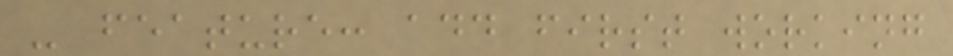- feature: add first working
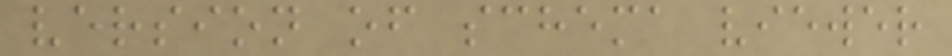version of schema viewer
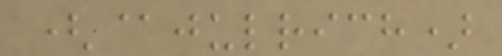(@julrich)
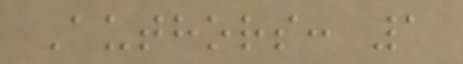Authors: 1
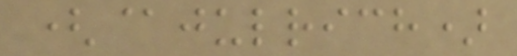(@julrich)
